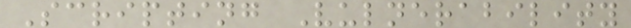Scripting Vulnerability
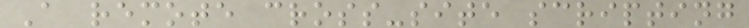A remote cross-site scripting
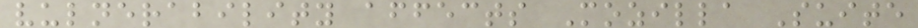vulnerability affects Mozilla Suite
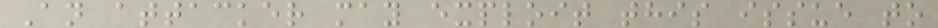An attacker may exploit this issue to
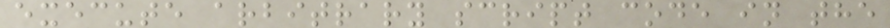execute arbitrary script code in the
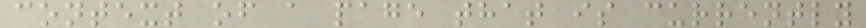context of a page that is currently
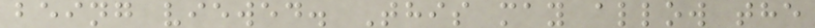being viewed. This may allow the
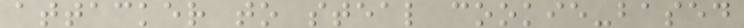attacker to steal cookie-based
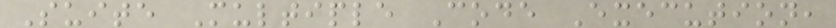Suite Multiple Code Execution,
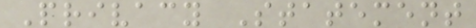Privacy Statement
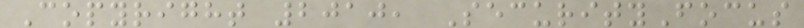Copyright 2010, SecurityFocus
